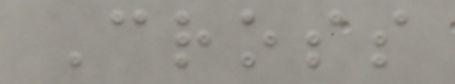Cross
